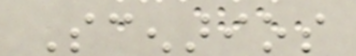Scenarios
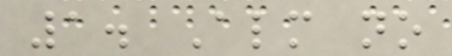1. Almost no
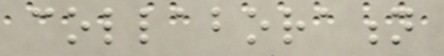collaboration
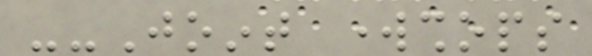--Joint workshops
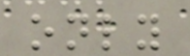only
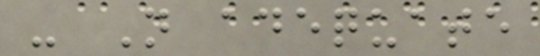- Not adequate
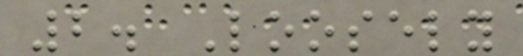2. Loosely
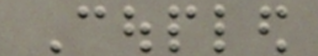Coupled
